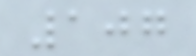107
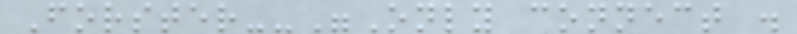Forster--"Only connect .
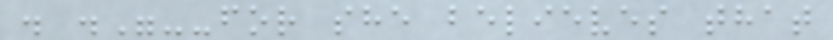. ."--for she believes that
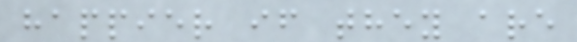happier if they are
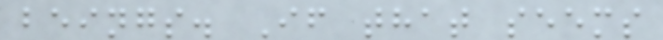beings. If that seems
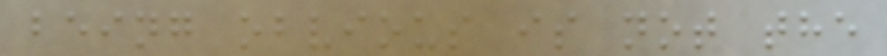being obvious is not the
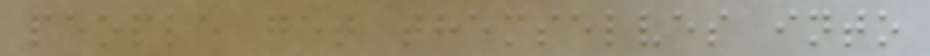people get themselves into
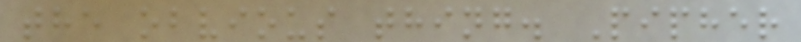the obvious thing. Pipher
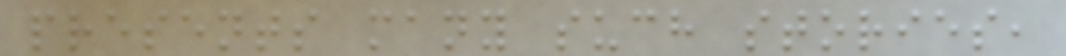presents many such stories,
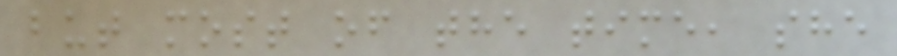but most of the time, she
